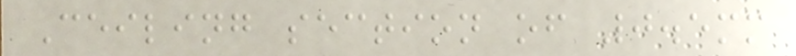Ceiling section of 0.5mm
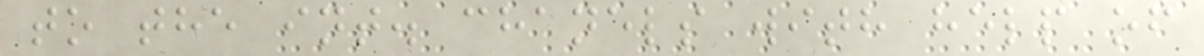to the int. chanels with help of
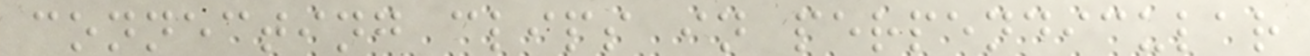connecting clips in perpendicular
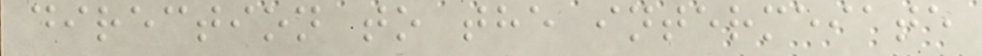direction to the intermeiate
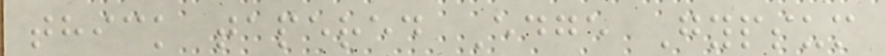thick tapered Edge Gypsum
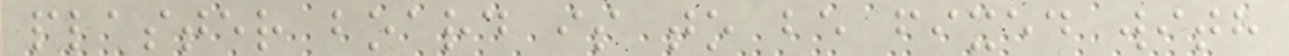plaster board is to be fixed with
